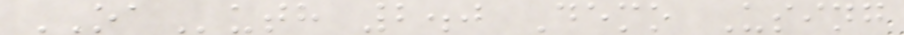OAuth 2.0 Demo Using
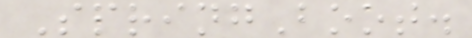SpringBoot.
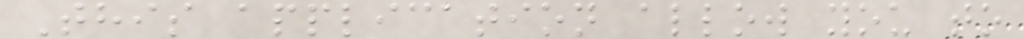This application allow you to
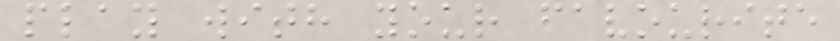play with your favourite
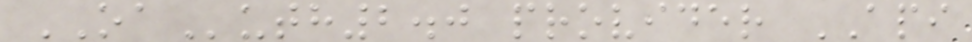OAuth2.0 provider API
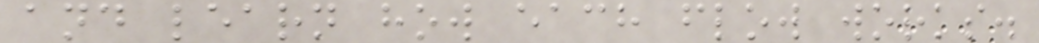and learn how each flow works.
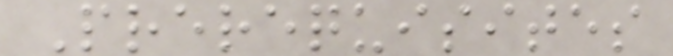Prerequisites
